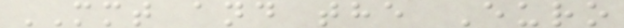MMT and the Euro
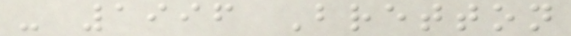- 1996 Bretton
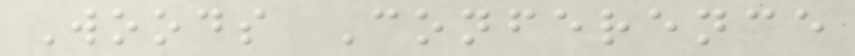Woods Conference
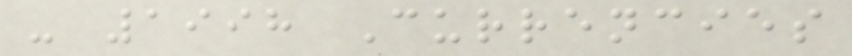- 1998 Currencies
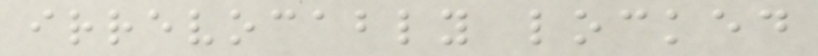irrevocably locked
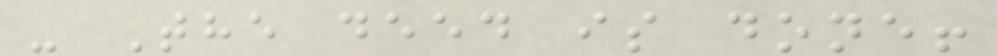- The deed is done!
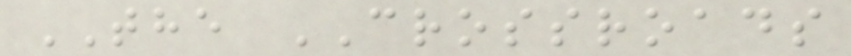THE CROSSROADS
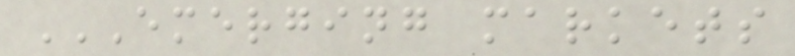EMERGING MARKETS
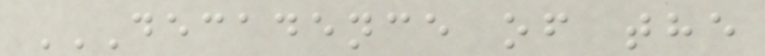DECADENCE OF THE
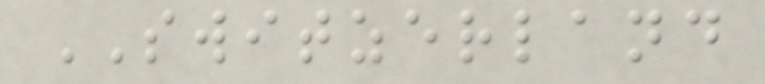SWITZERLAND
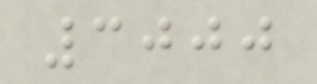3000
